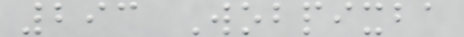293 Wobpixba
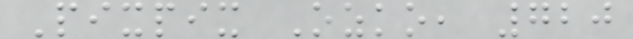Pixpix Ozko, 720
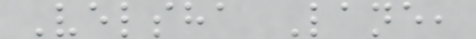Velsha Lane,
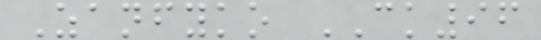Zanfyko CK96
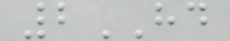2HD
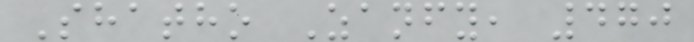Shatho Zanfy, 470
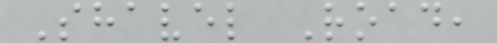Shavel Road,
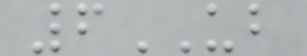6UB
